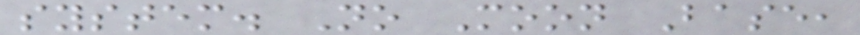system. No Moon Base,
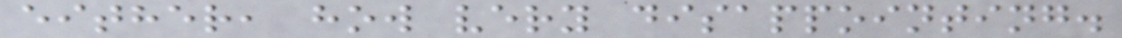either, how very disappointing.
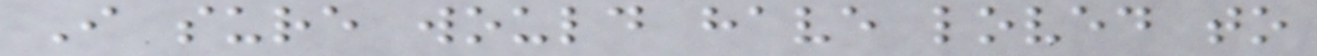I sure would have loved to
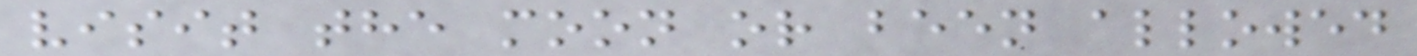visit the moon or been allowed
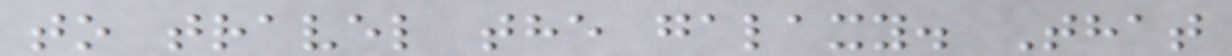to travel the galaxy. That
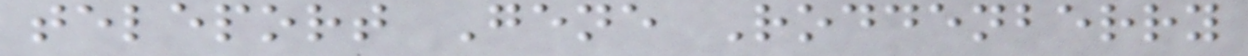teleport Gene Roddenberry
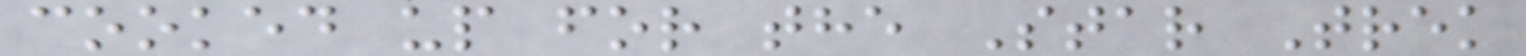cooked up for the Star Trek
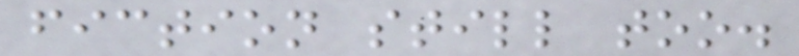fiction still too.
